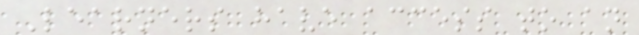Learners have access to an
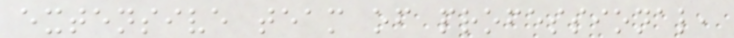extensive team of professional,
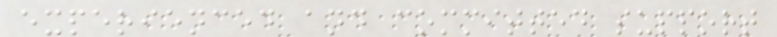experienced and committed support
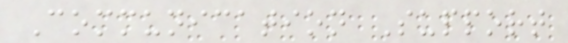Communication Support
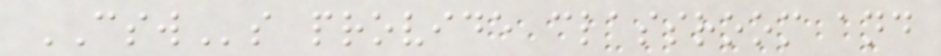CSWs provide classroom and
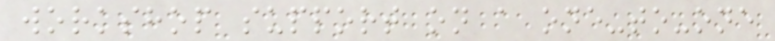workshop support on a one-to-one
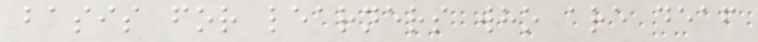basis for learners who are deaf
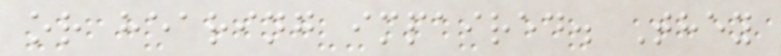or hearing impaired. They
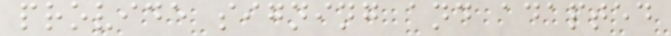provide signing and adapted
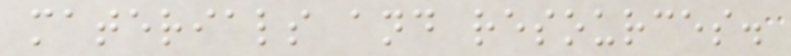materials and resources.
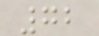72
